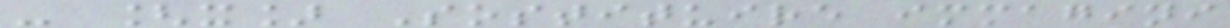- [x] Sostituire immagini
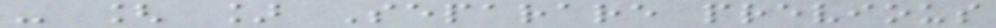- [ ] Separare previous
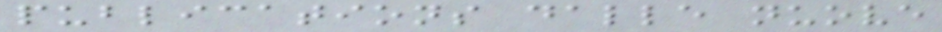publications dalle nuove
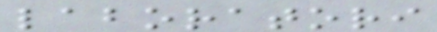laboratori
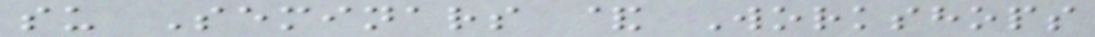su Seminars & Workshops
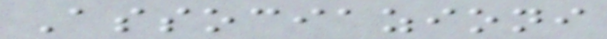Associazioni
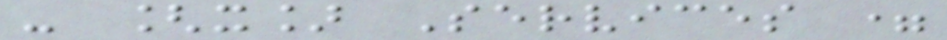- [x] Services =
